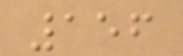156
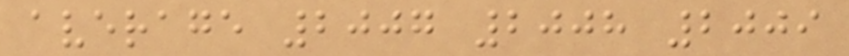average 2007 2008 2009
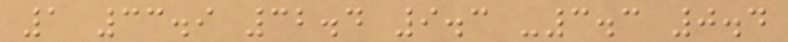1 33.9 32.4 9.3 -3.3 0.4
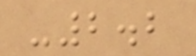-2.2
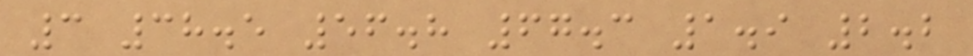3 38.5 56.8 67.3 1.9 2.2
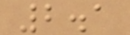2.1
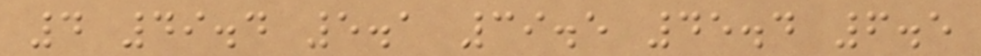4 49.4 5.1 39.5 45.4 6.5
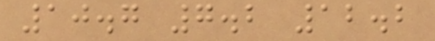10.7 7.2 12.2
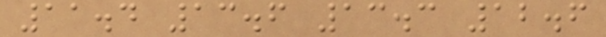11.4 13.6 13.3 12.6
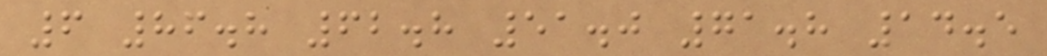6 86.8 62.8 51.0 71.8 14.5
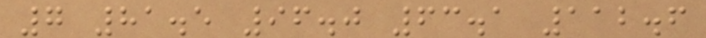7 81.5 96.0 63.1 112.6
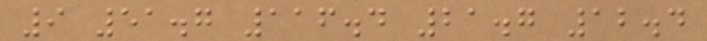9 51.7 116.4 21.7 12.4
